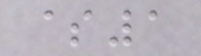$1
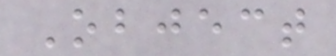Object
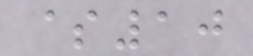$10
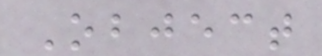Object
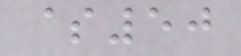$50
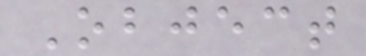Object
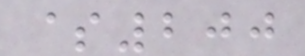$200
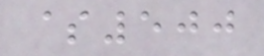$500
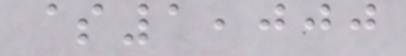$1,000
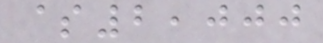$2,000
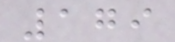179
